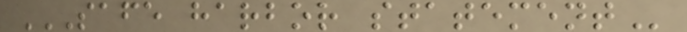SAFE HARBOR STATEMENT
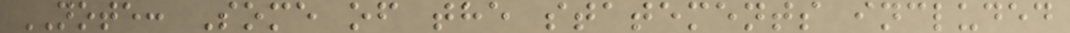NOTE: Some of the statements included
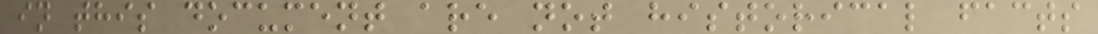in this document are not historical facts
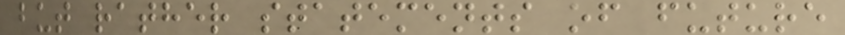but rather statements of future
